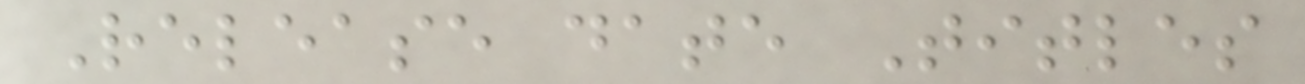Release date Titles
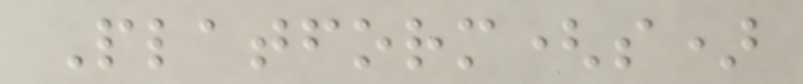Platform(s)
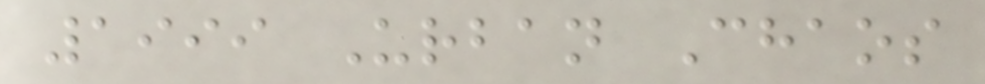1999 Urban Chaos
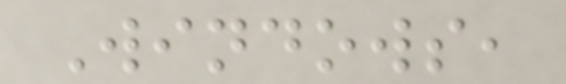Windows,
